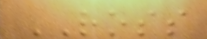ROSS
